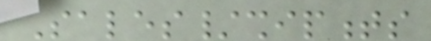Sales/shipments
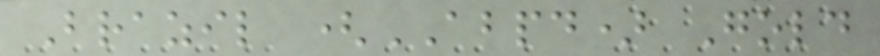Brazil (ABPD) Gold
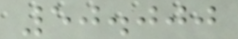50.000
